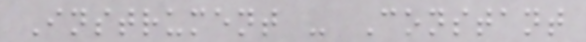Instrument - Constant
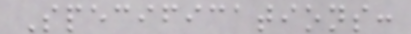Specifications:
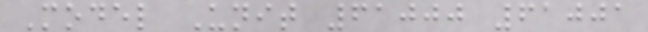Model Unit 61000 61001
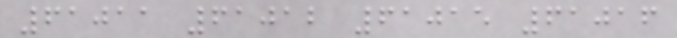61011 61012 61015 61016
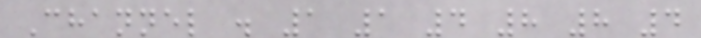Channel . 1 1 4 8 8 4
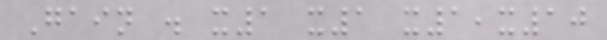Gain . x1 x1 x1,x10
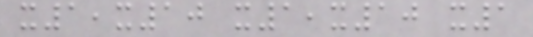x1,x10 x1,x10 x1
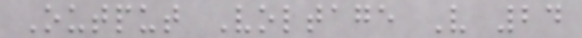Output Voltage V 24
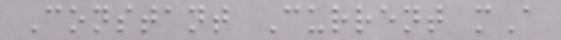Constant Current mA
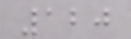120
